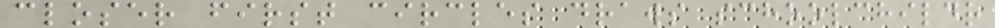closer first circles draws schoolchildr
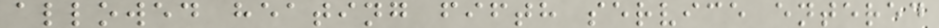allowed heating fifth service entered
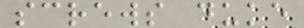screws duke
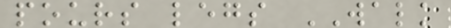pours legs WALK
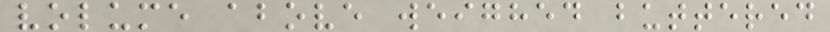volume above weighed buttered
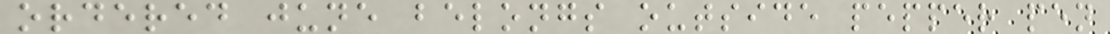ordered june belongs outside pepper pen
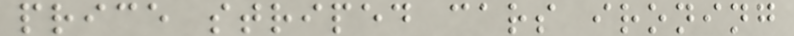price striped cars ironing
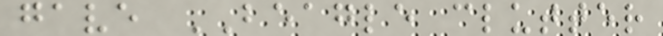gave BEAGLE clutter
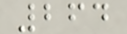264
